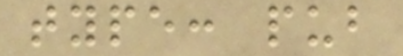type: pub
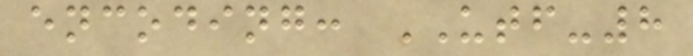encoding: UTF-8
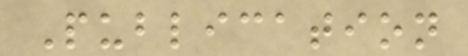Publication
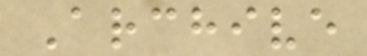Archive
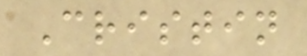Cristin
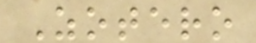Zotero
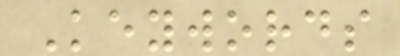Keywords
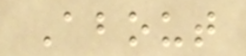About
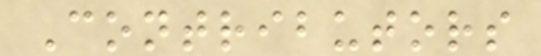Contributors
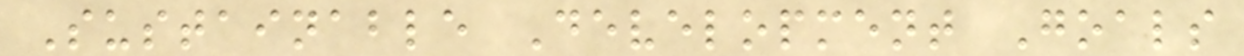Sustainable Development Goals
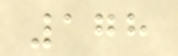178
